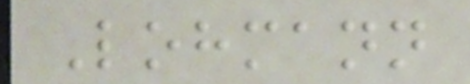Lohmann
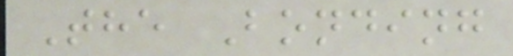The Bonding
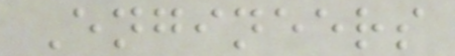Engineers
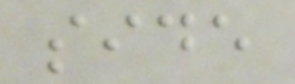side
